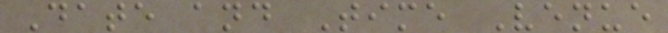Date and Time Venue
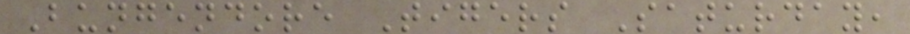Bungendore Tigers Saturday,
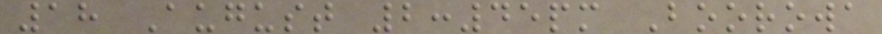18 August 2:45pm Boorowa
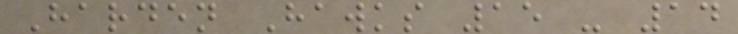Harden Hawks 15 - 14
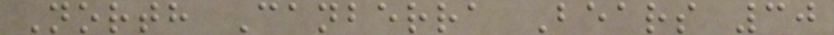North Canberra Bears 30
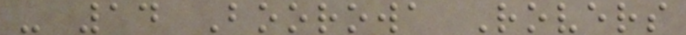- 14 Boorowa Rovers
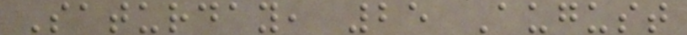Saturday, 25 August
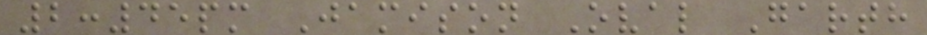2:45pm Jamison Oval Garth
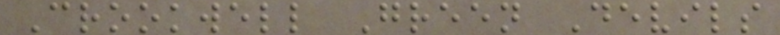Crookwell Green Devils
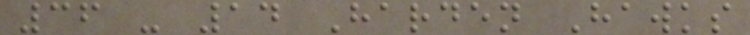36 - 14 Harden Hawks
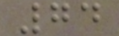74
